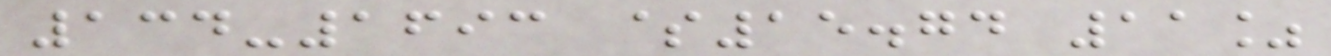134-1693 $15.74 11%
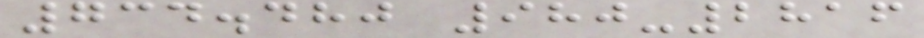734.480 980-2816
